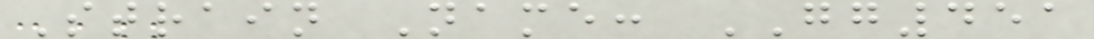Strain Name: GG451
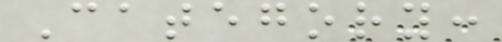Category:
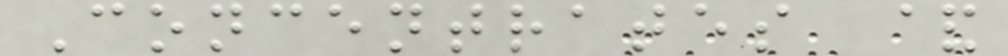Concentrates &
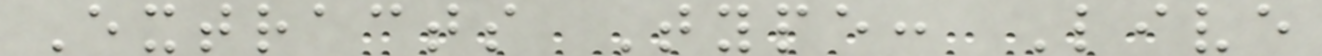Extracts Type: Live
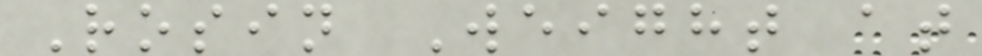Rosin Weight at
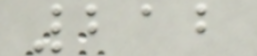212
